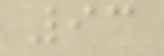93
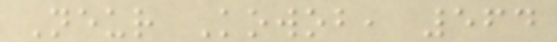Neur Kowob, 564
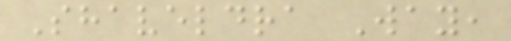Shaveldra Way,
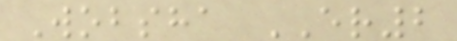Wobsha ER2
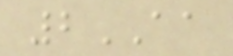2AA
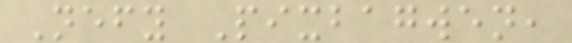Nefy Pixbagwen,
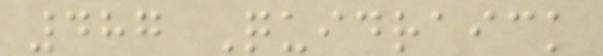487 Quidraick
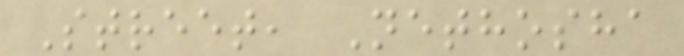Street, Nethosha
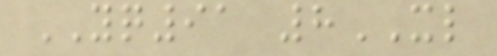YQ91 8XL
